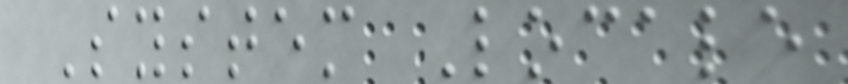System Locale
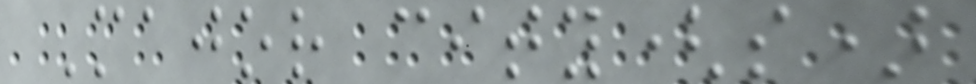Major city(s)
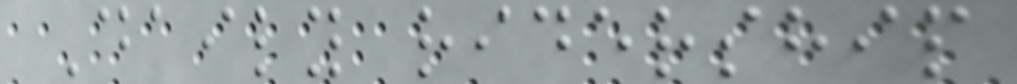Daily ridership
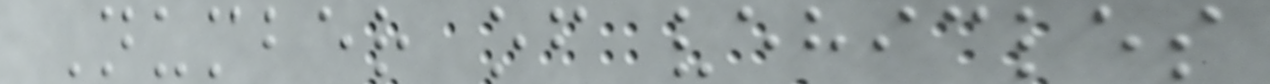Number of vehicles
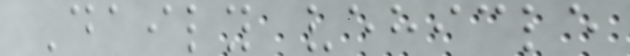Daily vehicle
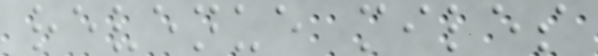revenue miles
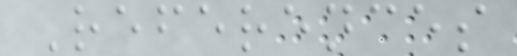References
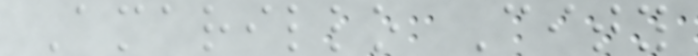Amarillo City
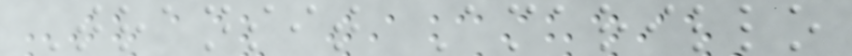Transit Amarillo
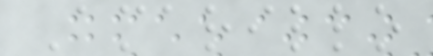Amarillo
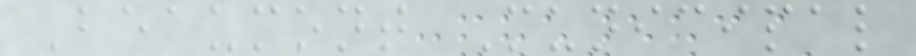Beaumont Municipal
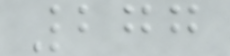277
